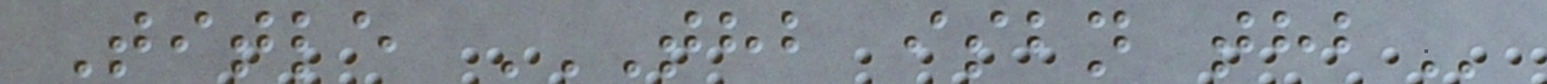Title THB ISBN THB
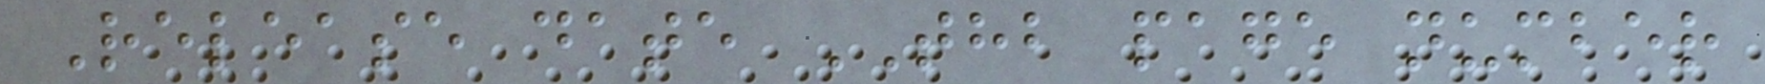Release date THB page number
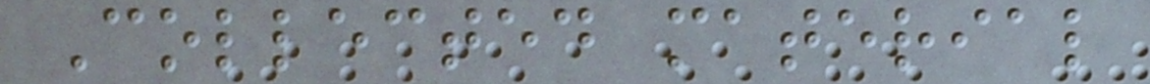Collected material
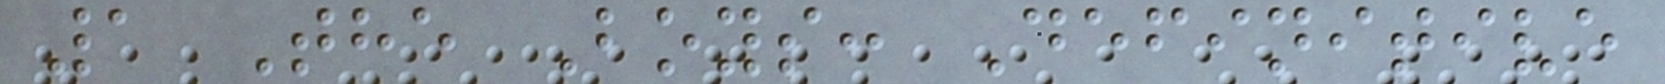1 The Boys: Definitive
